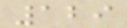129
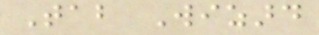Tab Wizard
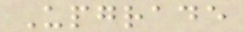Upgrade
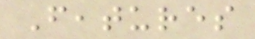Features
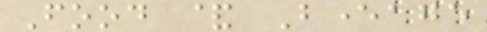Food & Beverage
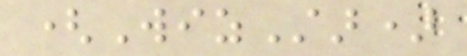(WizStar)
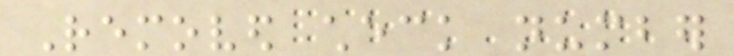Removed check number
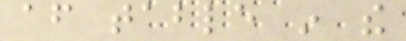after table in the
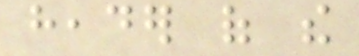header of the
